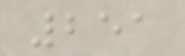251
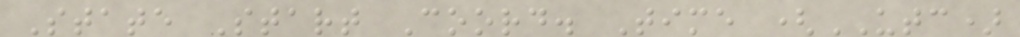State Start Coord. Time (UTC)
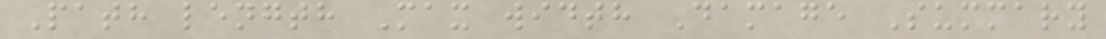Path length Max width Damage Summary
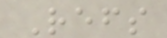Refs
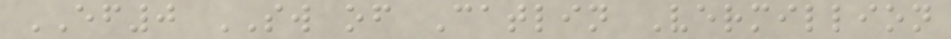EF0 SW of Catlin Vermillion
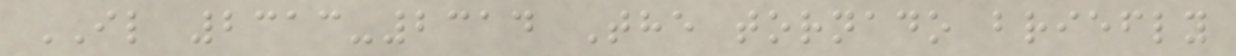IL 2313-2314 The tornado briefly
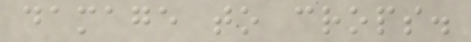damage to crops.
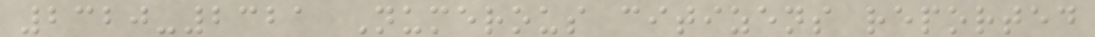2320-2321 Numerous citizens reported
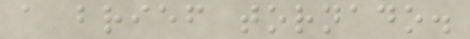a brief tornado.
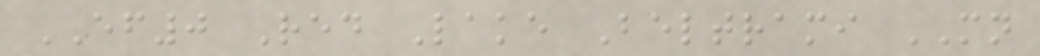EF0 Red Lake Beltrami MN
